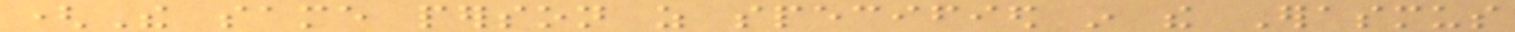(The same person as specified in the Erasmus
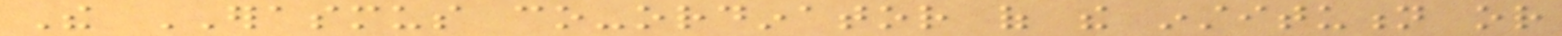The ERASMUS co-ordinator of the institution or
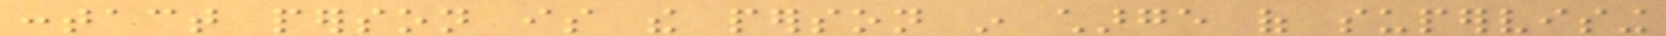contact person is the person in charge of supervising
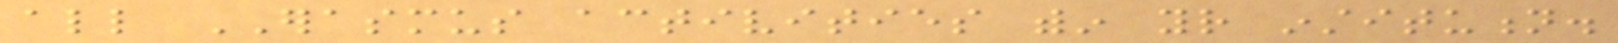all ERASMUS activities within your institution.
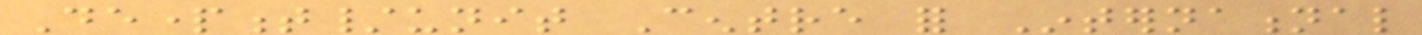Department/unit Centre for International
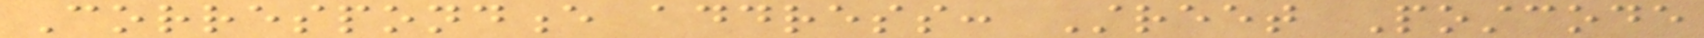Correspondence address: Street Postcode
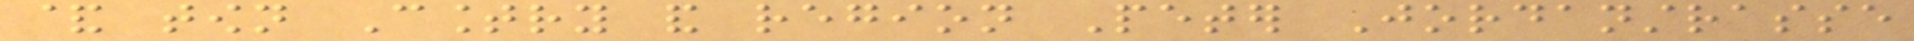& town Country and region Peter Jordanstrasse
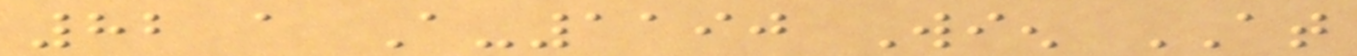82 a A-1190 Wien AT
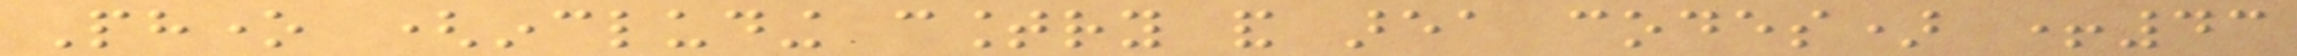Phone (including country and area codes) +43
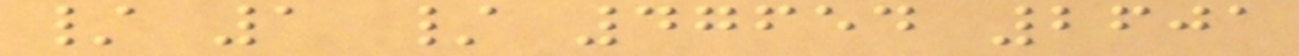/ 1 / 47654 2601
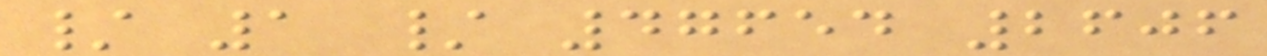/ 1 / 47654 2606
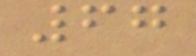67
